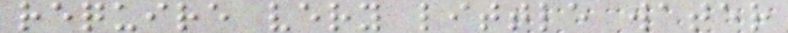require very little water
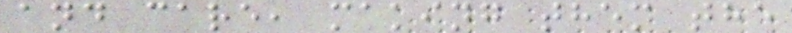and care, making them the
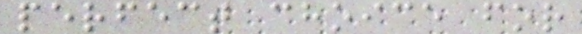perfect choice for
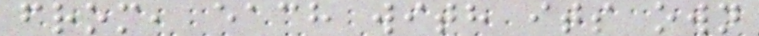from, each with its own
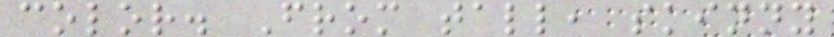color. From tall, skinny
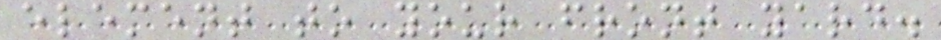element to your front yard.
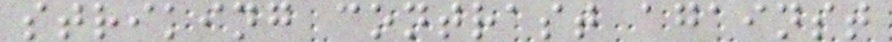striking contrast against
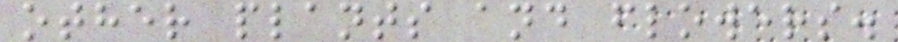other plants and flowers.
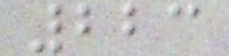223
